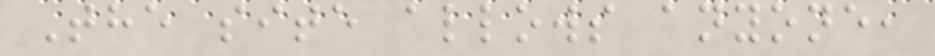The site allows anyone,
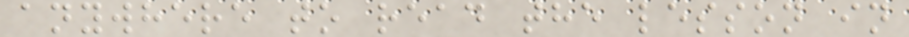anywhere to read the lesson in
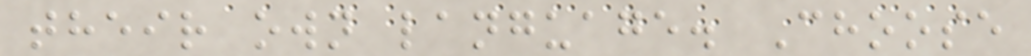their own language. Choose
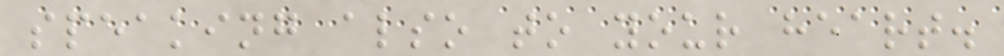speaking also to your heart.
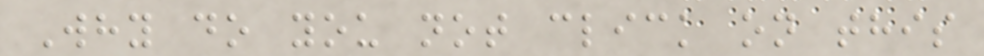Why do you not click on this
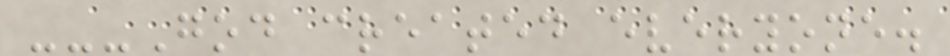---God created everyone.
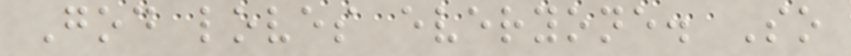God loves everyone. So
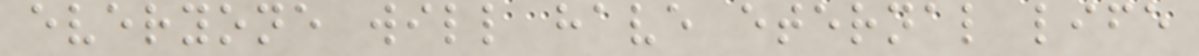everyone will have eternal life
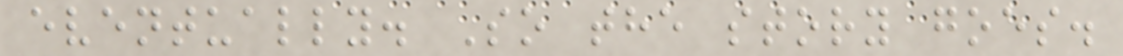eventually. So the story goes.
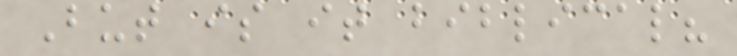But is it biblical?
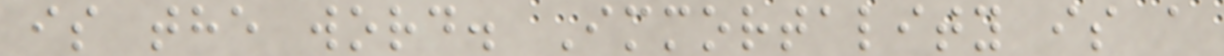is the word. Immortality is a
